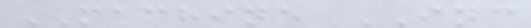MACHINE INC
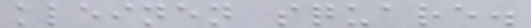kleinen square.
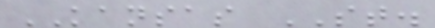KANSAS ST.
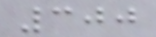300
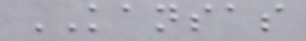KANSAS
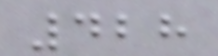428
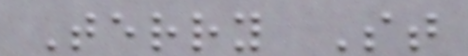Terry St
